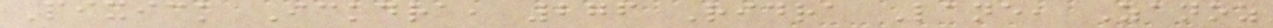Pixick Ickdra, 276 Ridra Lane, Zanoz
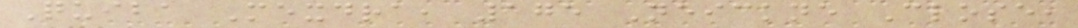Quiba Mexdra, 175 Neickne Close,
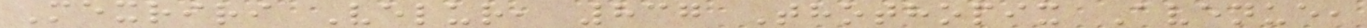Mexriri Velur, 837 Thothopix Avenue,
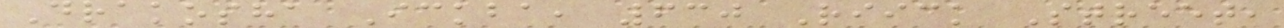Drakosha Ickba, 630 Riick Street,
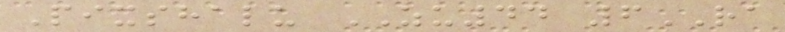Pixshalu ZU44 6RA
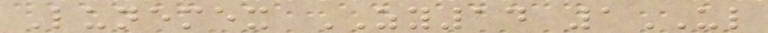Lunemex ZY14 1UL
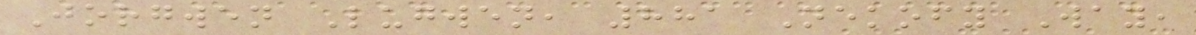Jorgwen Lugwen, 881 Nekofy Way,
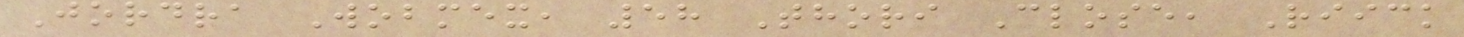Jordra Wobmex, 58 Thori Close, Riick
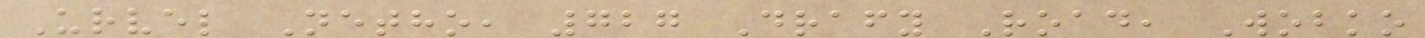Urvel Netho, 727 Drafy Road, Wobko
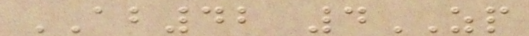AB42 4ZP
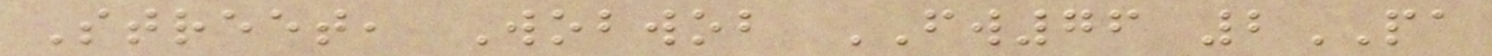Street, Wobwob FW76 2PA
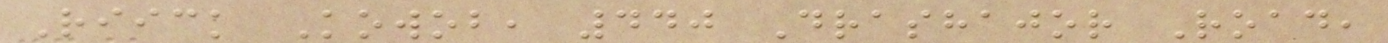Riick Kowob, 440 Drashajor Road,
